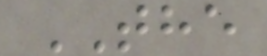THE
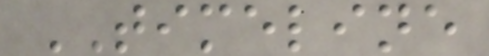TIMELINE
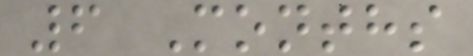6 Months
